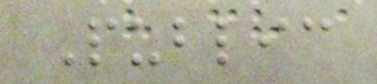Public
